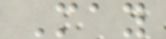May
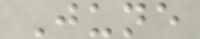June
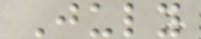July
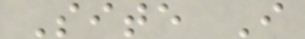Site I
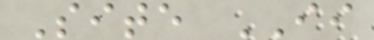Site II
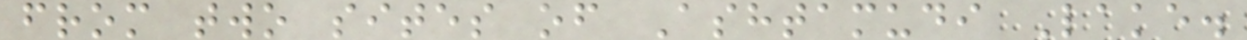from two sites of Ashtamudi Lake.
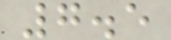7.5
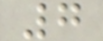7
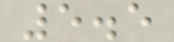5.5
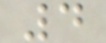4
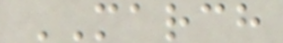MARCH
